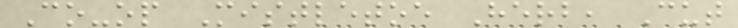Co-op Mistletoe Herb, Cut
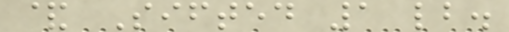& Sifted 1 lb.
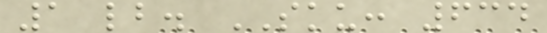1 lb. SKU: 634
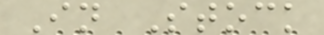In Stock
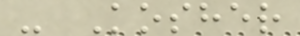- Kosher
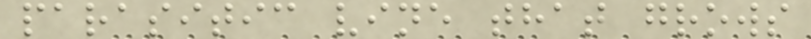parasitic vine that grows
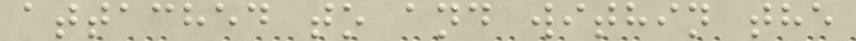attached to and within the
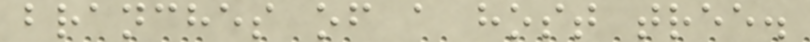branches of a host tree.
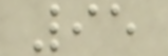95
